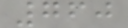760
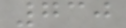730
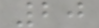20
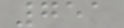751
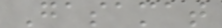Gasamat
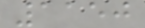1150
